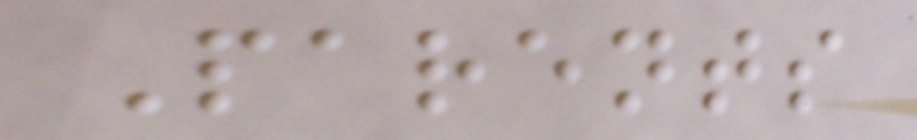Parents
